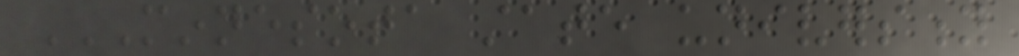MINNESOTA STATE UNIVERSITY
